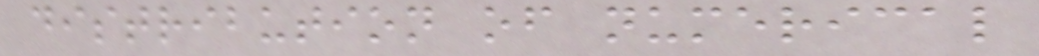distribution of numerical
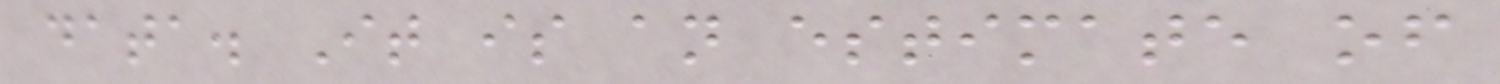data. It is an estimate of
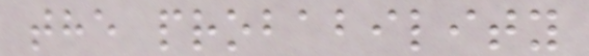the probability
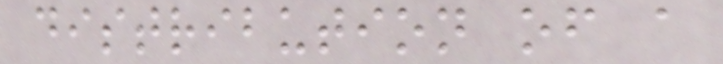distribution of a
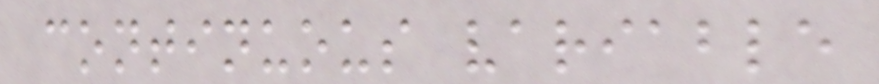continuous variable
